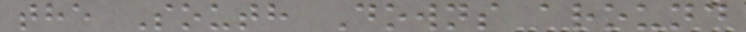the South Downs around
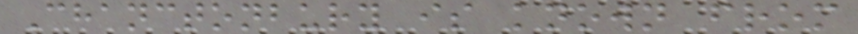Chanctonbury is known from
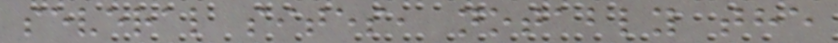several sites, notably the
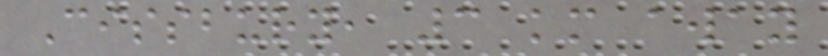Cissbury, 3 km away
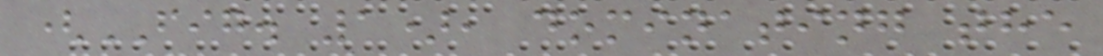(FIG. 1), dominating the
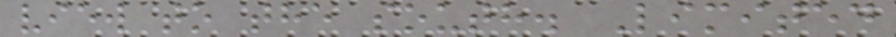view to the south. Limited
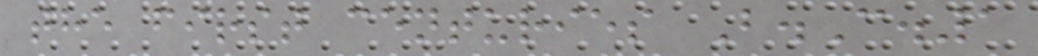the first centuries B.C.1
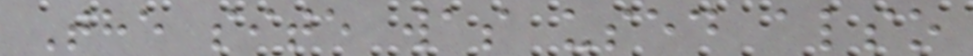The site was used also
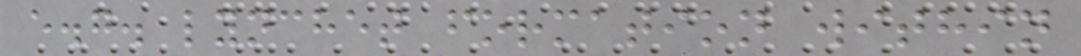e.g. lynchet formation within
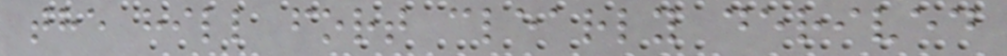the hill fort clearly derived
